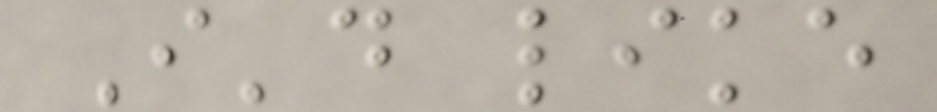I'd like
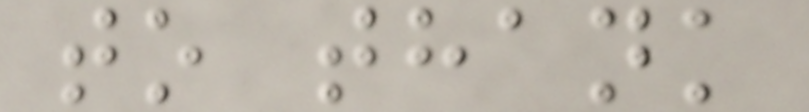to thank
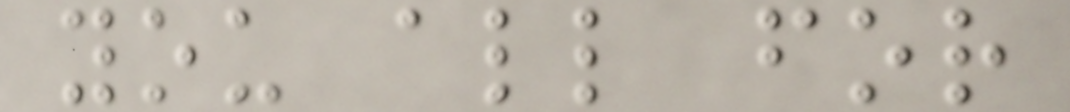you all for
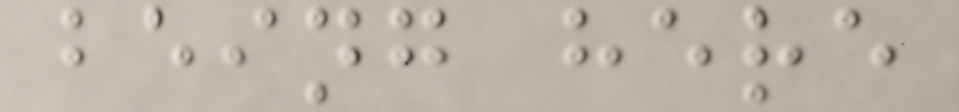being here
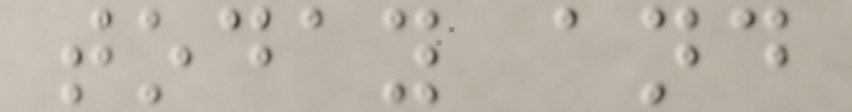today and
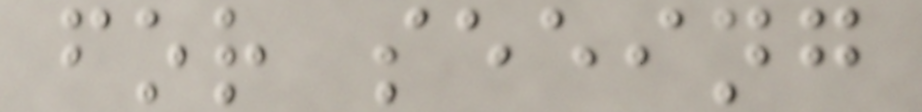for seeing
